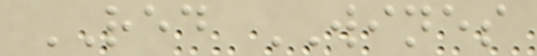RED WINES
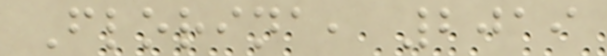Florina, 2019
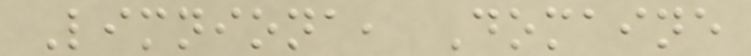Limniona, Domaine
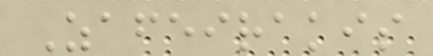Zafeirakis
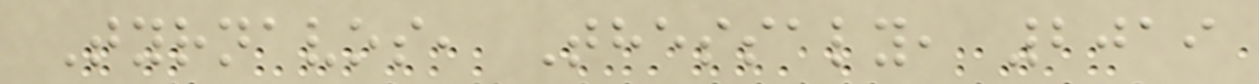Tyrnavos, Thessaly, 2019
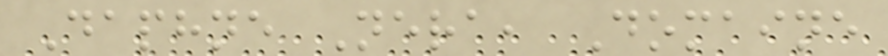Daphne Nera, Domaine
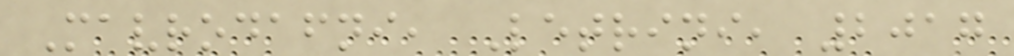Mavrodafni, Letrini, 2017
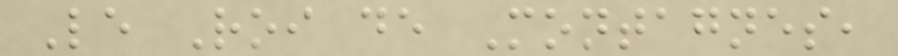Le Roi de Montagnes,
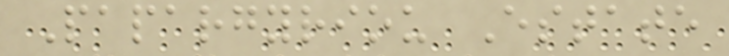Papargyriou Estate
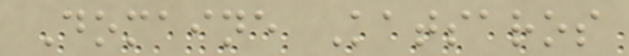Domaine Katsaros
